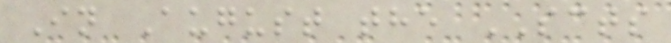In August the SCTS
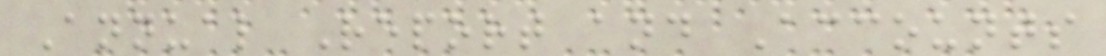Annual Report and Accounts
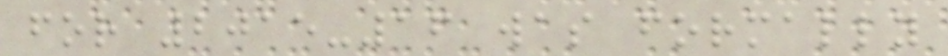for 2015-16 was formally
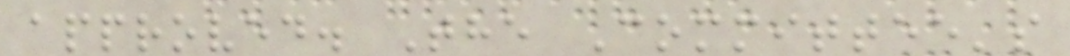approved. The Committee's
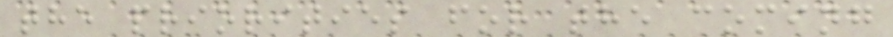the priorities for the coming
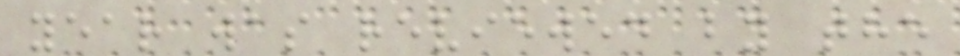year was reviewed by the
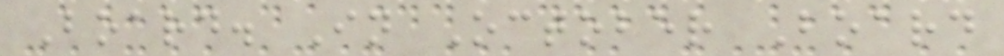Board. In October Board
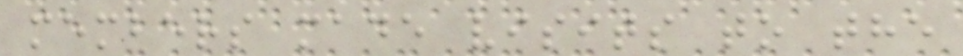members made visits to the
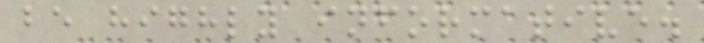be highly informative.
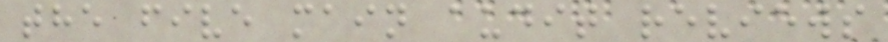the five main audit reviews
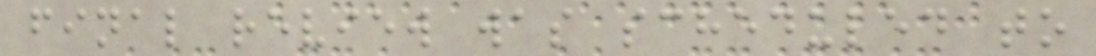final review was scheduled to
